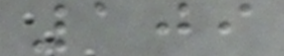109
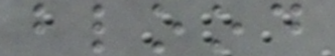blood
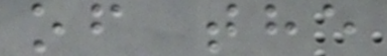of the
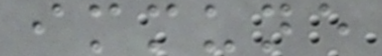immune
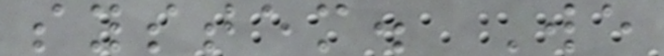system. We
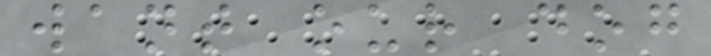want our dog
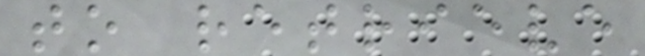to retrieve
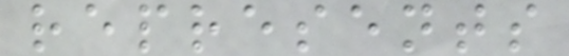represents
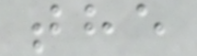the
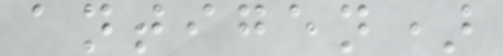antigen)
